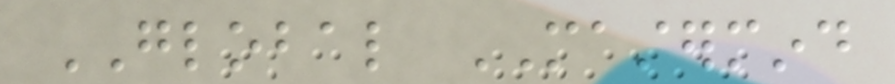GLOBAL MASTERMIND
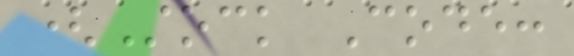(Stock Code:
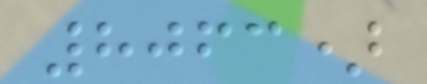8063)
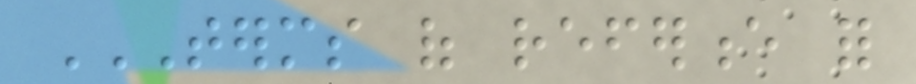TERMS OF REFERENCE FOR
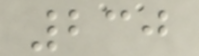230
